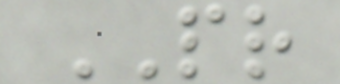PR
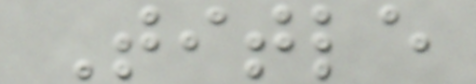Title
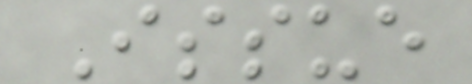Issue
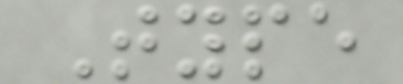Type
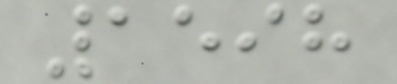1598
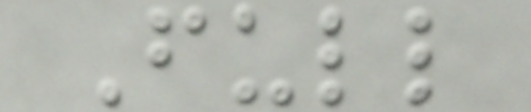Full
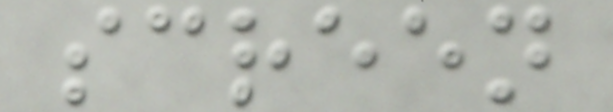screen
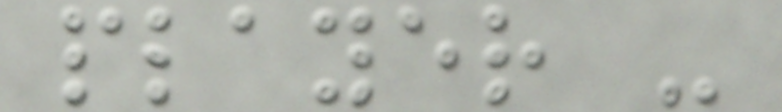player -
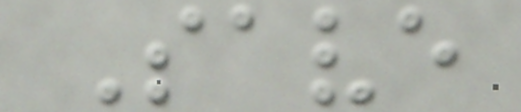Save
